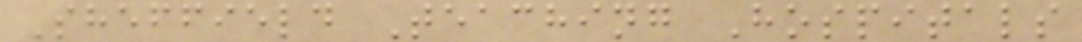Sheffield Teaching Hospitals
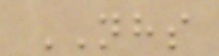NHS
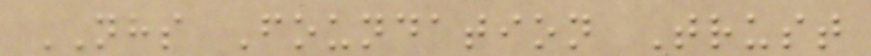NHS Foundation Trust
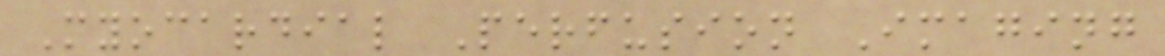Myocardial Perfusion Imaging
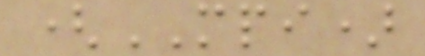(MPI)
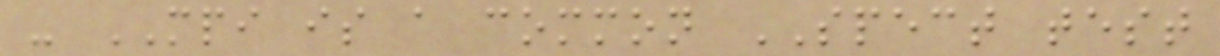- MPI is a common SPECT test
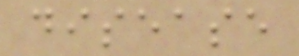disease
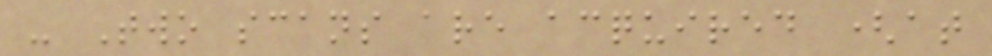- Two scans are acquired (at
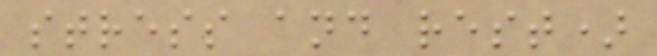stress and rest)
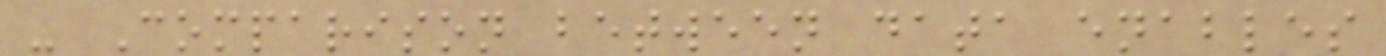- Comparison between data enables
